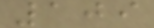109
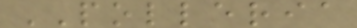POLLERIA
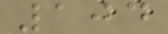104
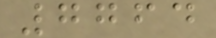7764
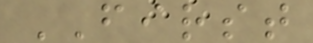FIRST
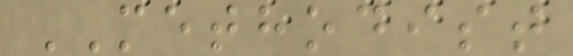METHODIST
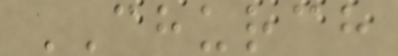CHURCH
